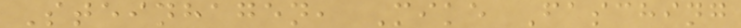Steinhagen, Mike Fasching
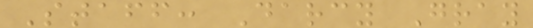Staff: Darcy Gray
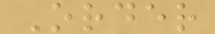Order
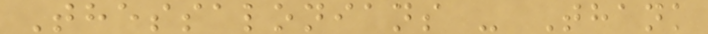Thessalonians - Thank
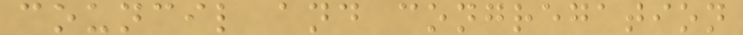council and congregation
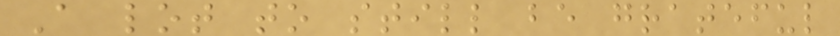A lot to still be grateful
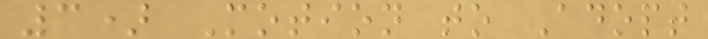3) Motion to Adopt
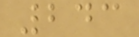243
